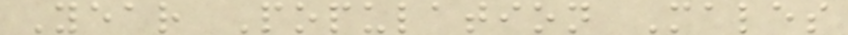Year Population Males
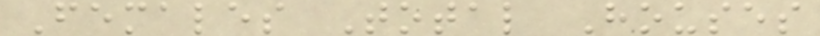Females Total Houses
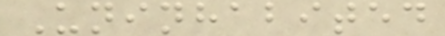Uninhabited
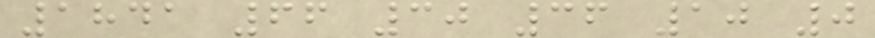1841 66 30 36 10 0
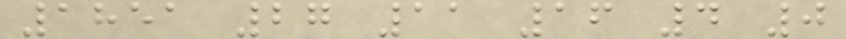1851 27 11 16 4 0
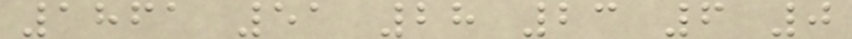1861 51 28 23 6 0
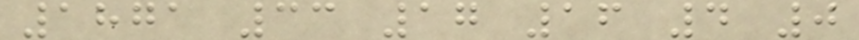1871 33 17 16 4 0
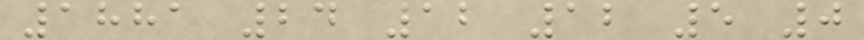1881 24 12 12 5 0
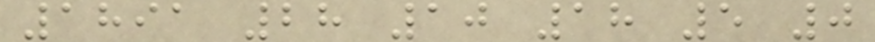1891 28 10 18 5 0
